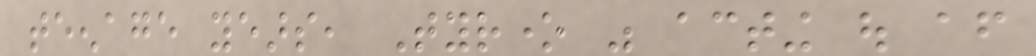teenage years, Tyrone was acting out after
